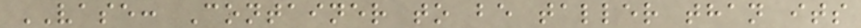VASE: Container to be taller than its
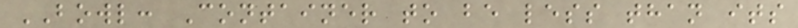BOWL: Container to be less than its
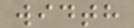width
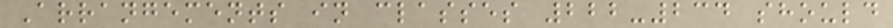Arrangements in classes 222-234 should
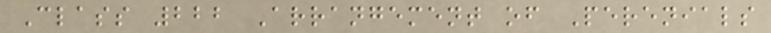Class 222 Arrangement of Perenials
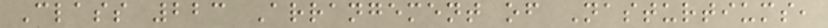Class 223 Arrangement of Nasturtiums,
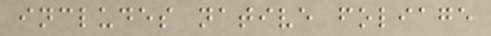includes native foliage
